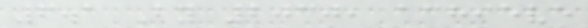6.1 By 2030, achieve
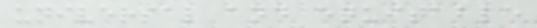universal and equitable
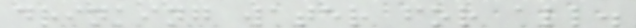drinking water for all.
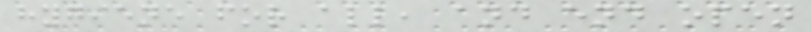hygiene for all, and end open
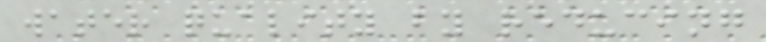water quality by reducing
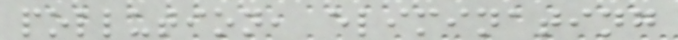pollution, eliminating
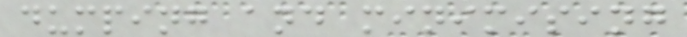dumping and minimising
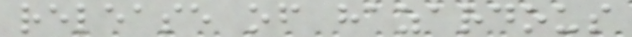release of hazardous
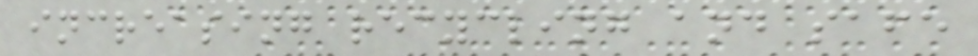increasing recycling and safe
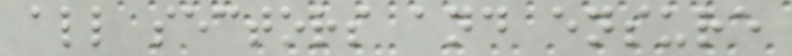all sectors and ensure
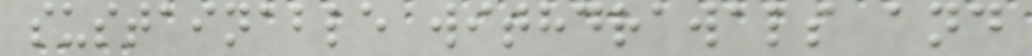sustainable withdrawals and
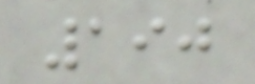190
